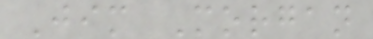Jim Morgan
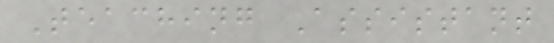Teaching Assistant
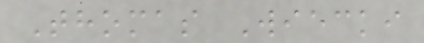Thomas Wiecki
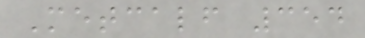Metcalf 354
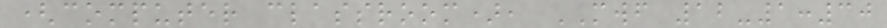(computer classroom), MWF 12-1:30
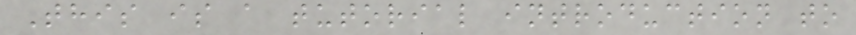This is a tutorial introduction to
